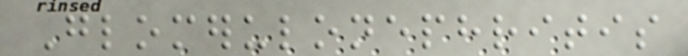Glomerulonephritis
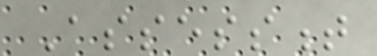Assessment
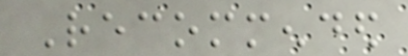Recommended
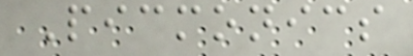Picmonics
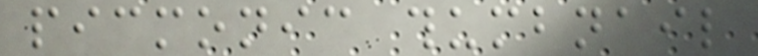picmonic thumbnail
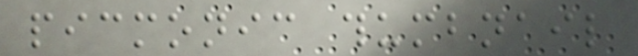picmonic thumbnail
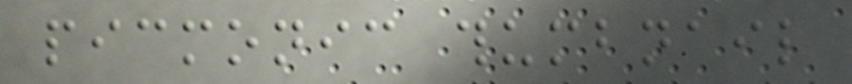picmonic thumbnail
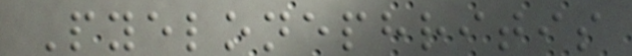Pyelonephritis
